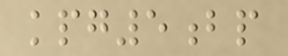kpg5bp
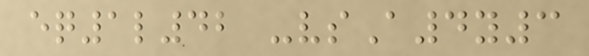eq1l42 -vsA4y3
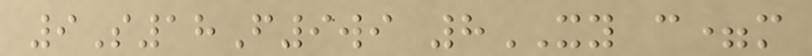9S18F9wi 8XY c=m
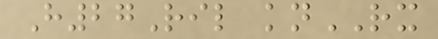H27Ril knRX
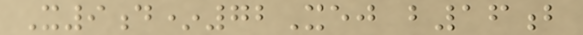X9d*72Xej b16b
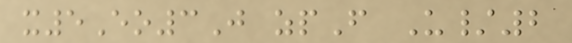x5Eo3J zpF U/2
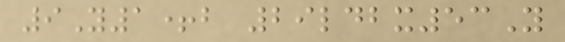9Y1+b 29ldbx53Y
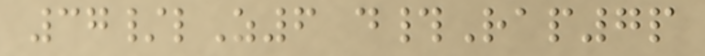37/lZ6 d#Rap7p
